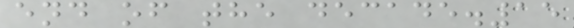end of the decade.15
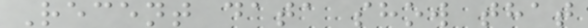Recent data show that
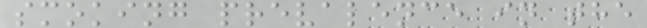smoking prevalence in the
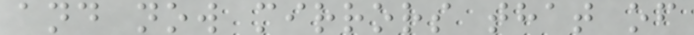and now mirrors that of
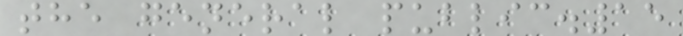the general public.15
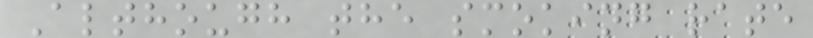Although the smoking rate
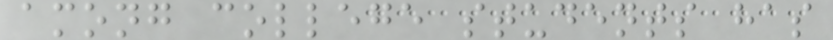among college students has
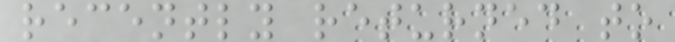recently returned to
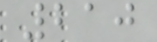210
